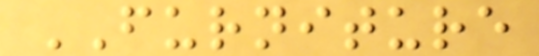FURNITURE
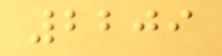2209
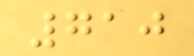710
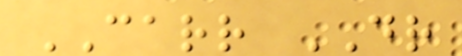CARR DR
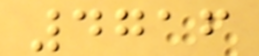4716
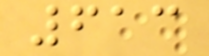613
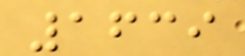1639
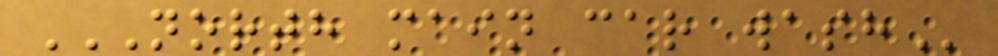NORTH MAIN CAR WASH
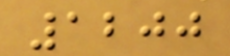1200
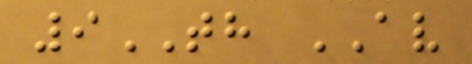9TH AV
